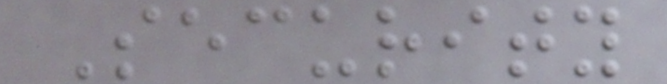Security
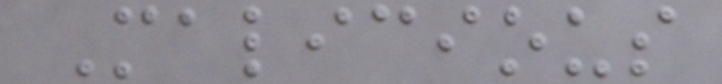Malicious
